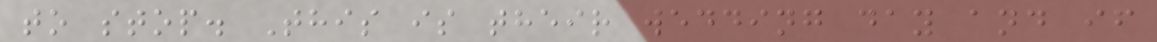to stop. This is their wedding day and if
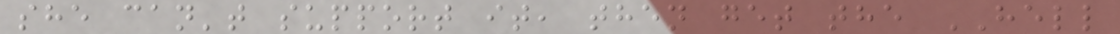she can't support it, then get the HELL
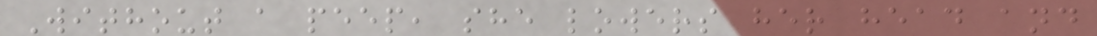Without a peep, she lowers her head and
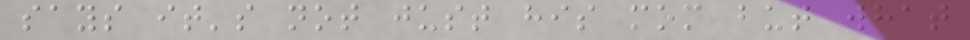says it's not just his mom but what
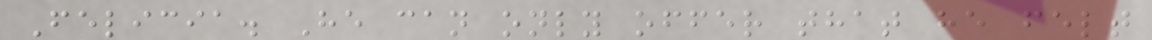Felicia. He can only offer that he felt
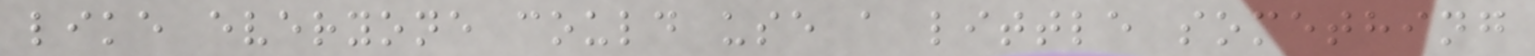like everyone could use a little something
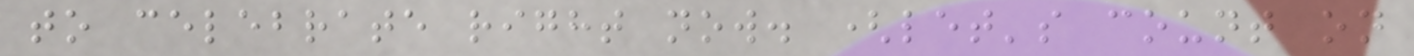to celebrate right now. (let's count on
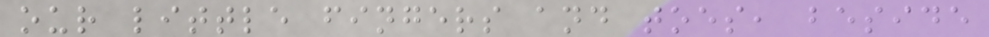our little fingers and toes, beside
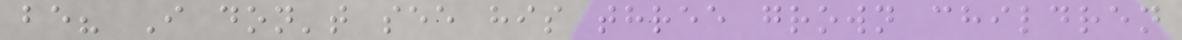be? I don't see his three grown children
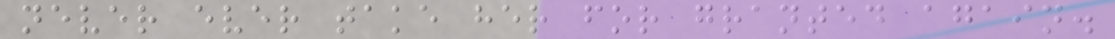never ever take her for granted again.
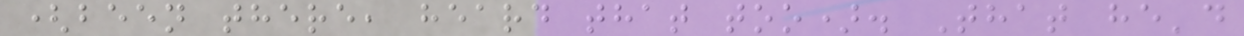(been there, heard that too). That he'd
